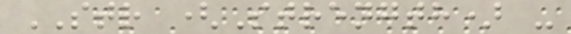STR (Strength) -
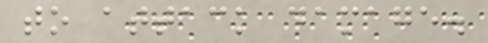to attack damage.
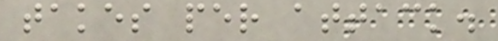takes per attack.
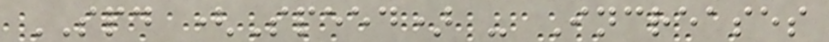SPD (Speed) - Increases
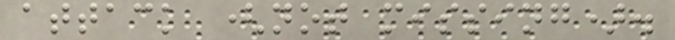attack (not missing).
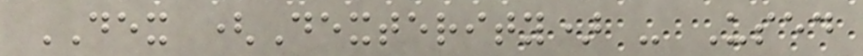DEX (Dexterity) - Used
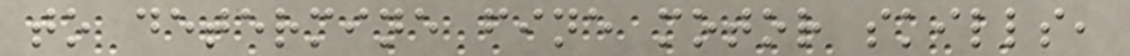to determine fine motor skills,
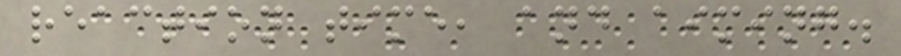reaction time, and aiming.
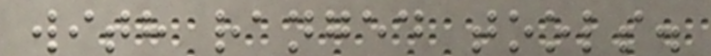with ranged tools.
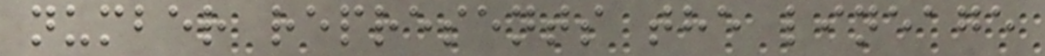number represents the lineage
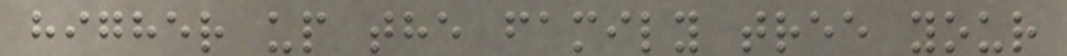higher up the family tree your
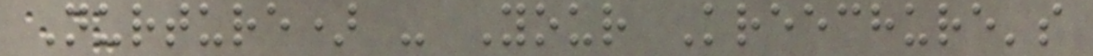Nurture) - Your Kreechure's
